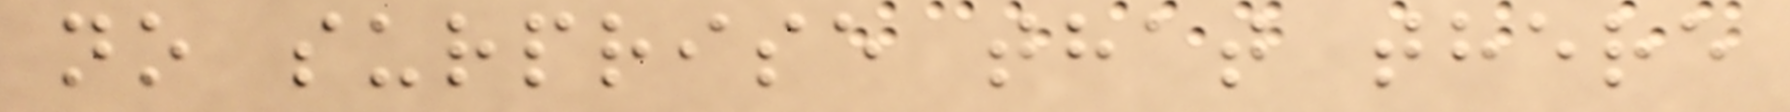no surprise that there
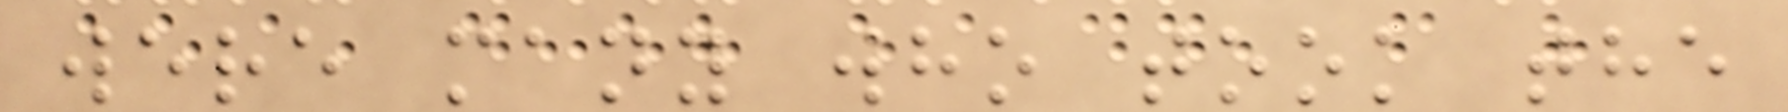were many who took the
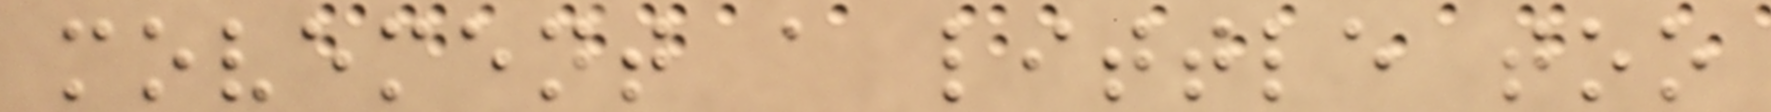movement a little too
